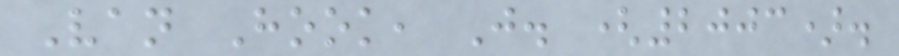Van Hook, J. (2003).
